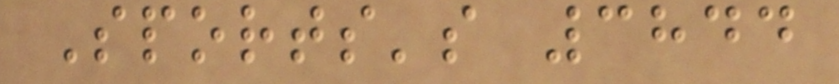Sports's 3844
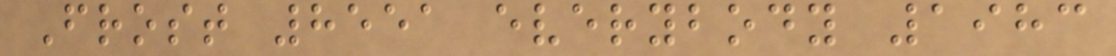Frost 8551 everybody 1983
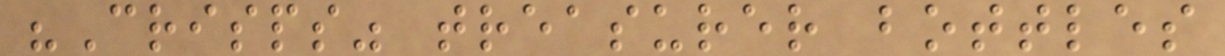"Crisps" treasurer bottles
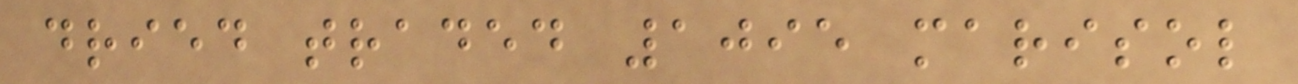dried traded 1095 marisol
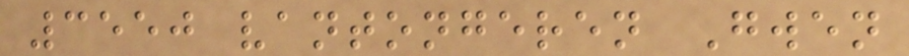3550 vantongeren Gwen
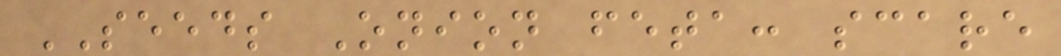SEEDS Onion feta: scare
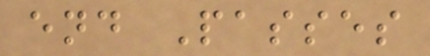end Passes
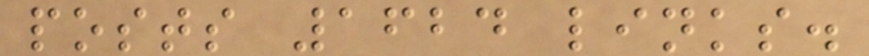posts 1624 links.
